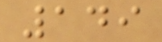149
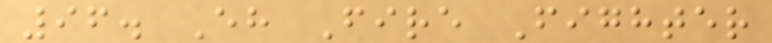96. Eh Fire Fighter
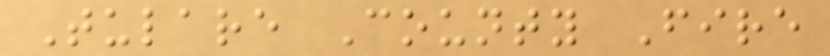Tulare County Fire
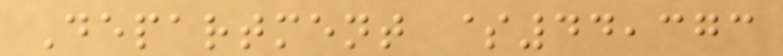Department $44,373
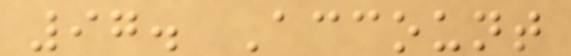97. Account
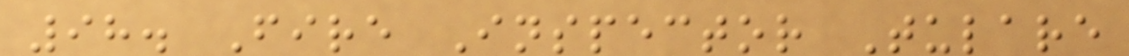98. Fire Inspector Tulare
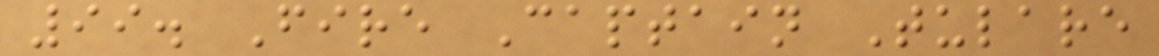99. Fire Captain Tulare
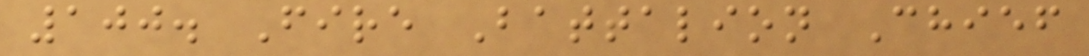100. Fire Battalion Chief
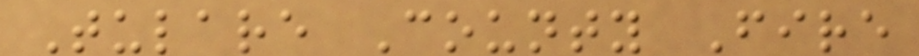Tulare County Fire
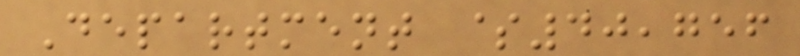Department $40,756
